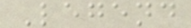Legend
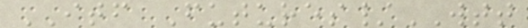ITF Futures/WTT
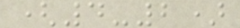(4-2)
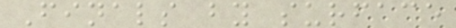Finals by surface
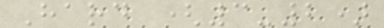Hard (3-2)
